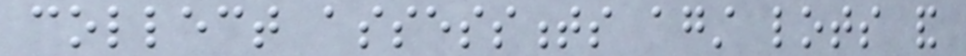collect assessments against lots and
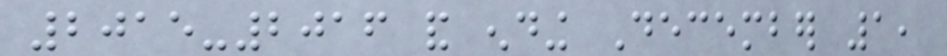2015-2016 and ending December 1,
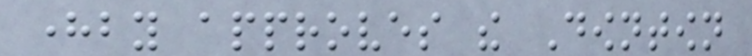hereby approves the Downtown
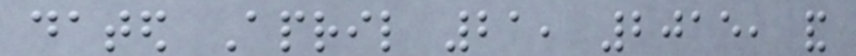dated April 21, 2015, and
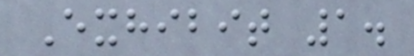Exhibit 1.
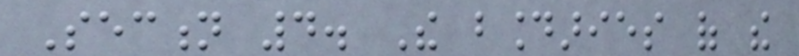Section 4. The boundaries of the
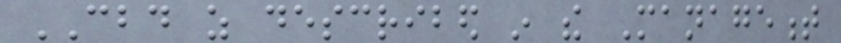CBD as described in the Management
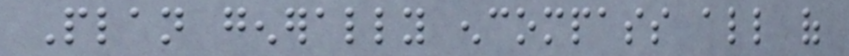Plan generally encompass all of
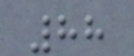88
